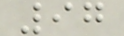97
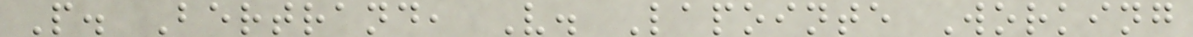P. Bertrand, V. Lapointe Working
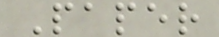Paper
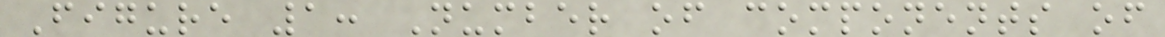Figure 1: Number of components of
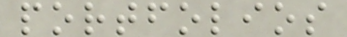portfolios
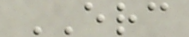ERC
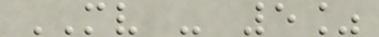MV - 5%
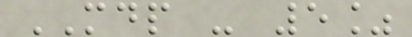MDP - 5%
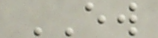EW
